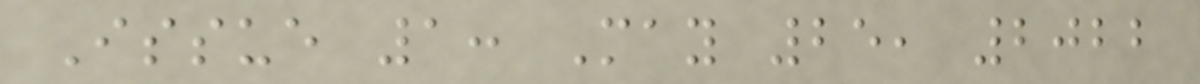Issue 1: May 25, 2022
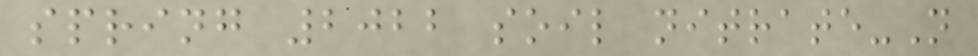spring 2022 soil nitrate-N
